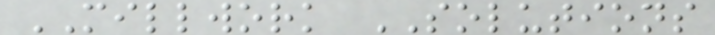MILLWORK SOLUTIONS
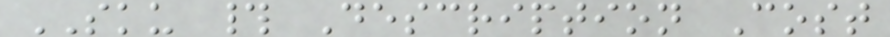SKU # Description Cost
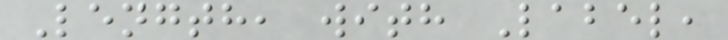Length, with Label,
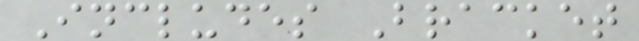Includes Bracket
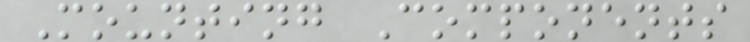Mounting Components
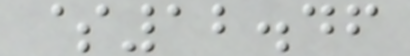$12.46
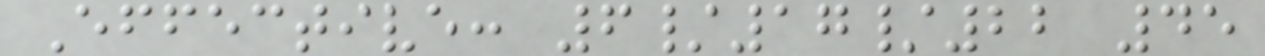Effective: 6/17/22 45
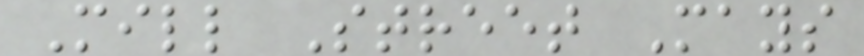Mill Street Mays
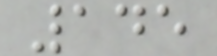145
